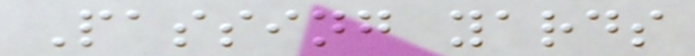Passing yards
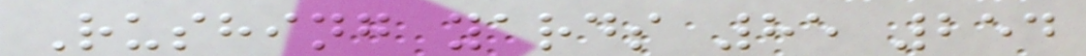Rushing yards 85 254
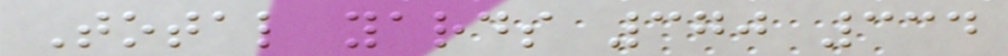Total yards 370 334
